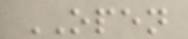OPEN
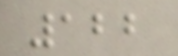122
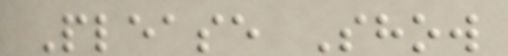Please Show
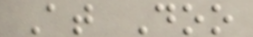At Doo
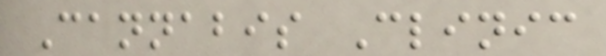Cannabis Clinic
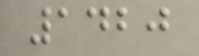1420
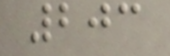203
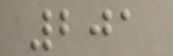201
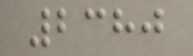2380
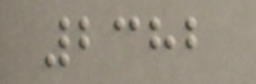2382
